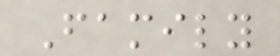Family
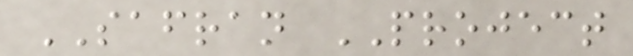SAFRAN PROJECT
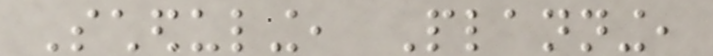Scheduling, Planning,
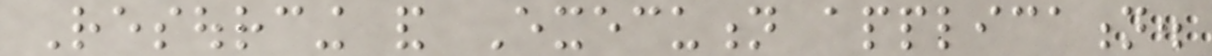Resourcing and Execution application.
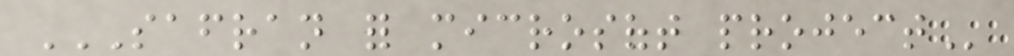SAFRAN FOR MICROSOFT PROJECT
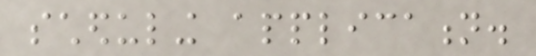scheduling application.
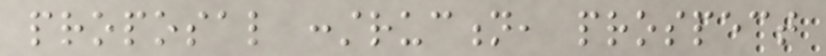proposal construction, prospect
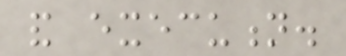and execution.
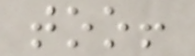too!
